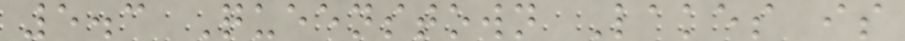5.3 Queenstown Lakes is
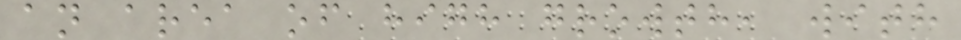an area of high growth, with
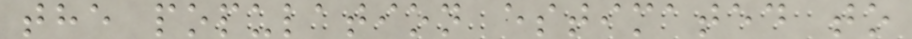the population estimated to
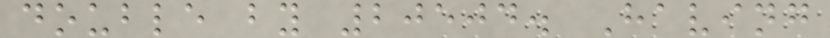double by 20504. Having
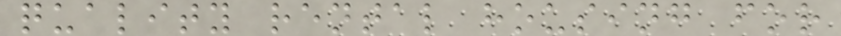quality rental housing for
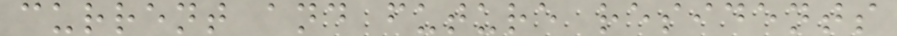current and future residents
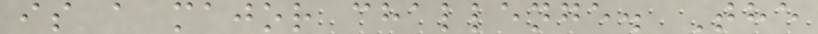is a major challenge. The
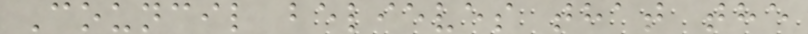Council believes that the
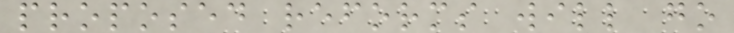proposed reforms will go
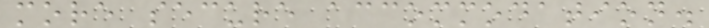more secure accommodation.
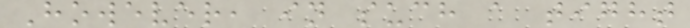However, in such a tight
